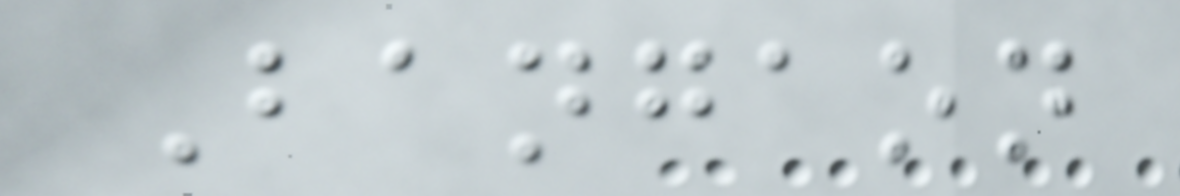Bangaon
